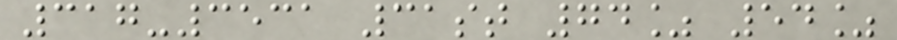317-3531 31st 74% 54%
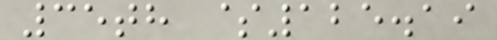35th $125.19
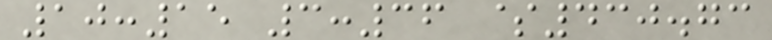10:15 3:36 $430.73
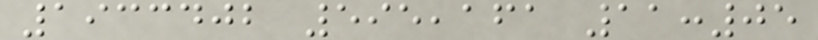1933402 595,161 11:05
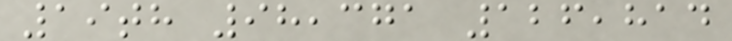19th 98,371 126,814
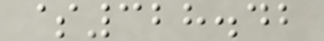$328.42
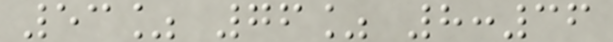53% 76% 8:36
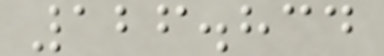126.834
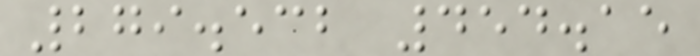279.532 454.15
